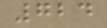724
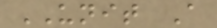UNIT A
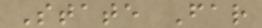State Far
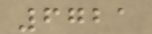6721
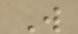W
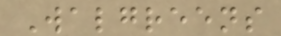Walgreens
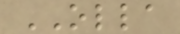OLLA
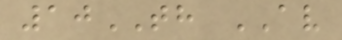10TH AV
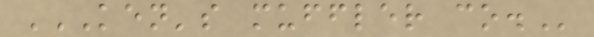KEN'S MUFFLER CO.
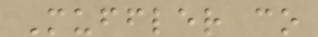Muffler co
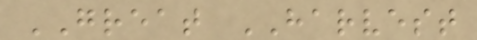GREAT HARVEST
